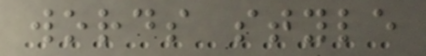words style
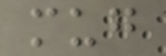mug
